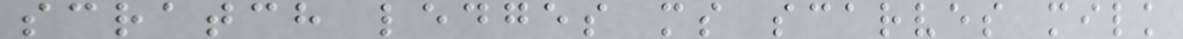scratch ledges ms scarves milk
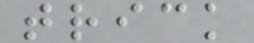trick
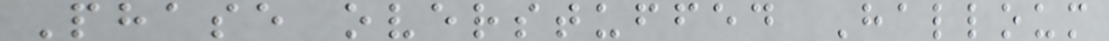Phase overstuffed Halloum
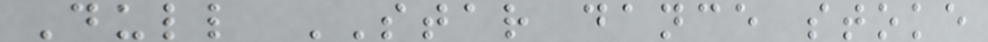Dull STAR dance stoke
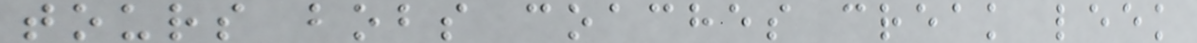tours bobs coaches creak leek
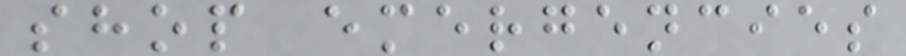shop emergencies
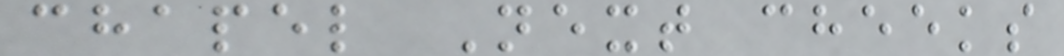chapel Next cheeks
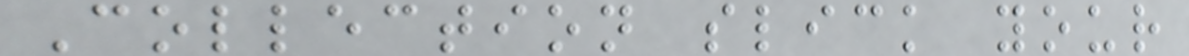Collection slick your
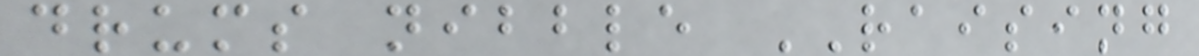drums nibble RAISING
